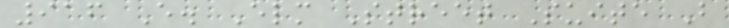916 E. Elm Street Suite B
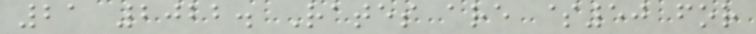21 2022. Rates are $50 for
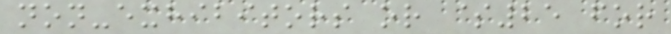non-exhibitors or $25 for
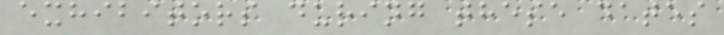exhibitors during these dates
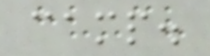camp.
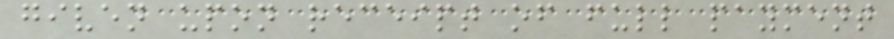given upon receipt of full payment
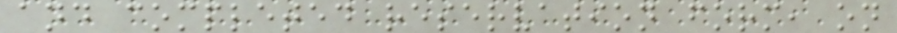and completed reservation form, on
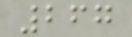267
